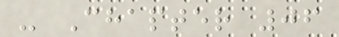- Chapter 06
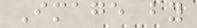Image by
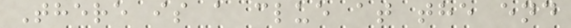There is a clue at the end
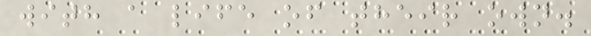with a life of their own.
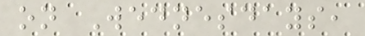on Wednesdays,
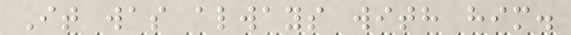It was always with him.
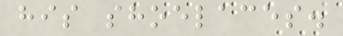his shoelaces.
